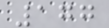177
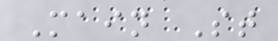Main St
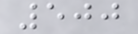500
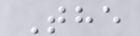The
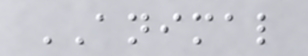ANIMAL
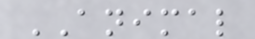ANIMAL
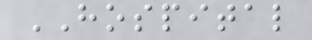HOSPITAL
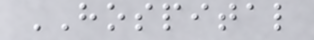HOSPITAL
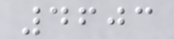4603
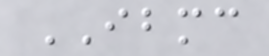IBMC
